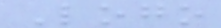Logo
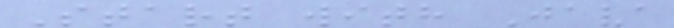Start with Java
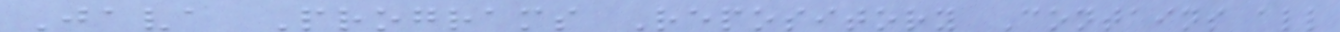Java Programs Repository Contains all
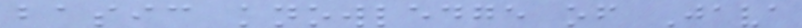basic knowledge of Java
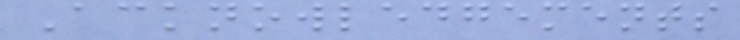Acknowledgements
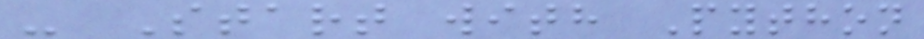- Start with Python
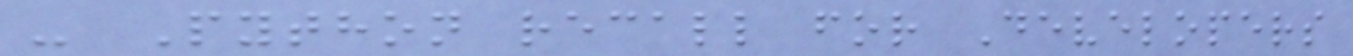- Python recall for Developers
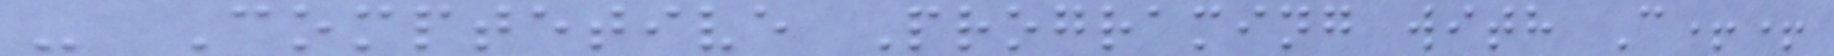- Comptetive Programing with C++
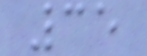35
